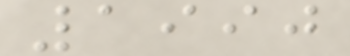1990
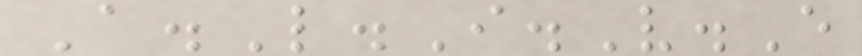A.L.I.V.E
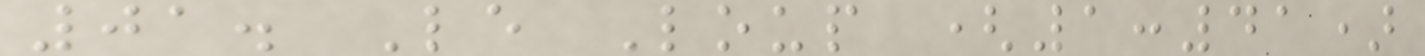01. Le Loup (1:41)
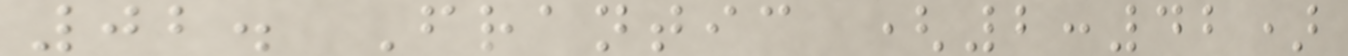02. Frantic (2:42)
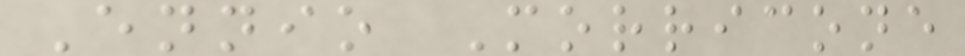Ennio Morricone
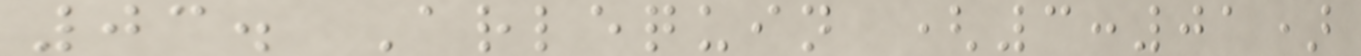03. Arlequin (3:01)
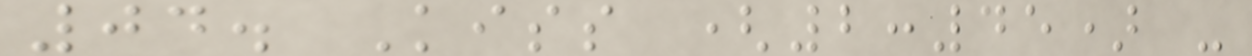04. Kiss (2:45) -
